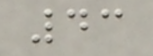43
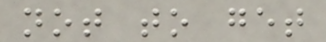not to get
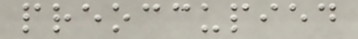preoccupied
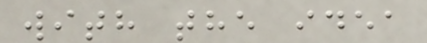with the idea
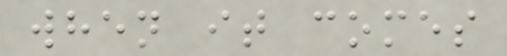when it comes
